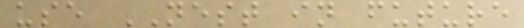use NEST in future
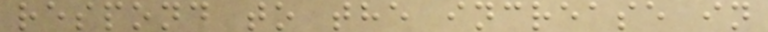respond to the increase in
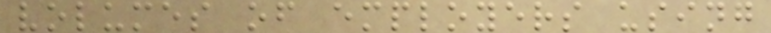volumes of employers using
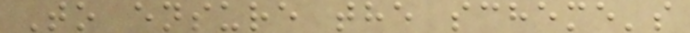To ensure the scheme's
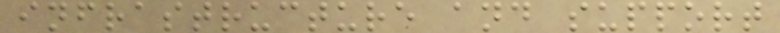infrastructure and support
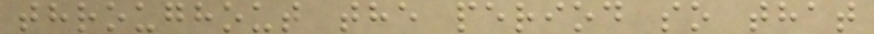throughout the period so that
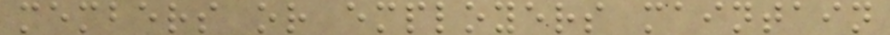members or employers maintain
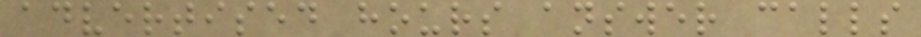advertised hours answer calls
